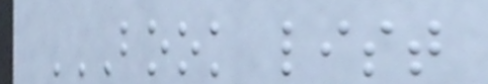BOOK LIST
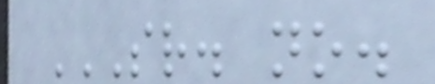SR. NO.
